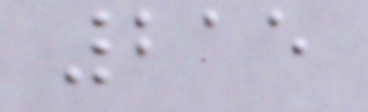215
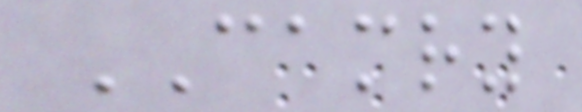CAMRY
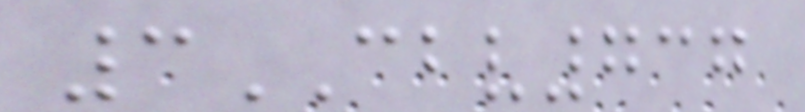3CBV737
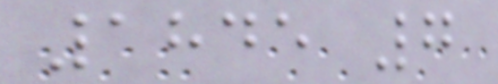1845 7
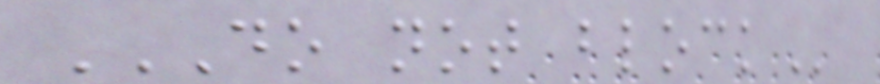DO NOT BLOCK
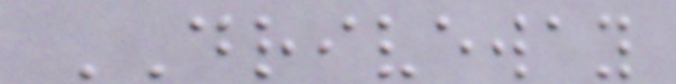DRIVEWAY
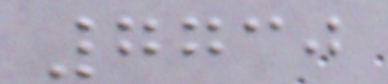7730
